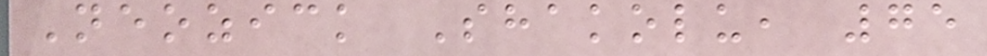Neozick Shakolu, 75
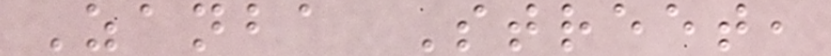Zanba Street,
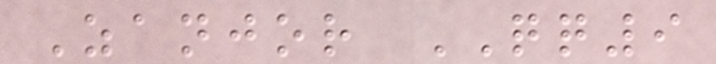Zanjor QQ9
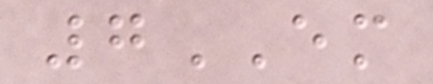7EM
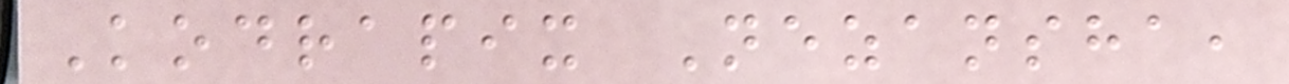Kodrapix Nezansha,
